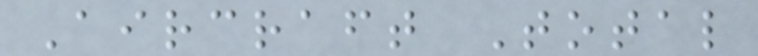Aircraft Total
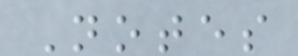Notes
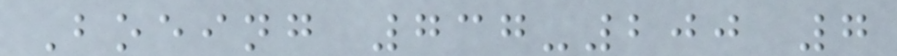Boeing 737-200 7
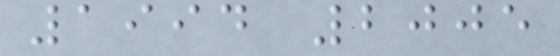1994 2005
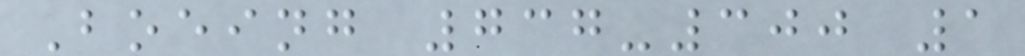Boeing 737-300 1
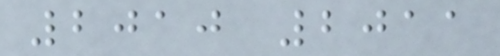2010 2011
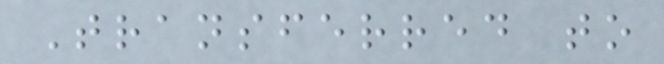Transferred to
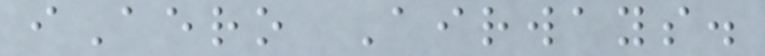iAero Airways.
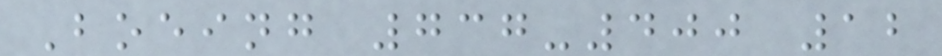Boeing 737-400 12
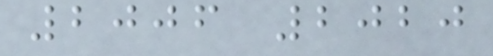2006 2020
